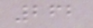262
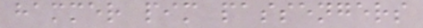hammer pim passengers
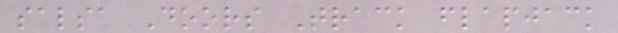salsa Doors Track flapjack
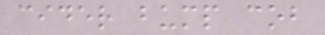cider bump cob
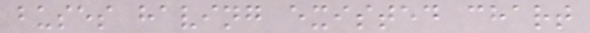buses having existed chart
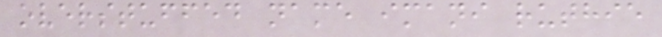overstuffed name imani ruthie
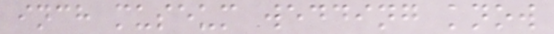inch museum wedding know
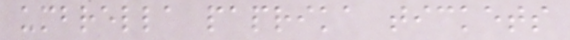umbrella paprika tickets
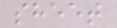sheet
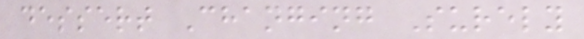dessert Changing Surely
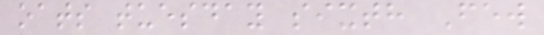oats tuesday sixth Few
